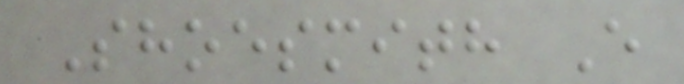Shoesmith E
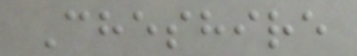Cheshire
